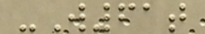-W61t
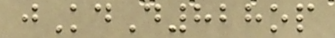jKdD828op
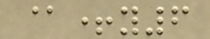@+y6
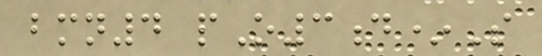bmn4 pO3d*S
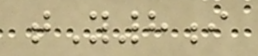tY8i
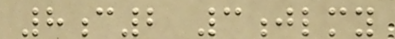8c2 3jlmy
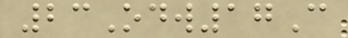23Odw17C
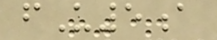fU5a
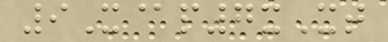9X@p7xXt
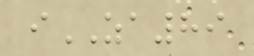iZA89
